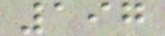197
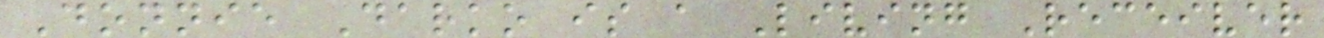Donnie Darko is a Living Receiver
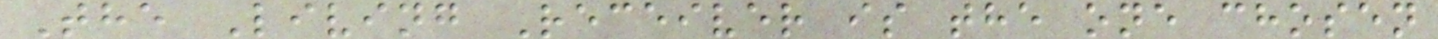The Living Receiver is the one chosen
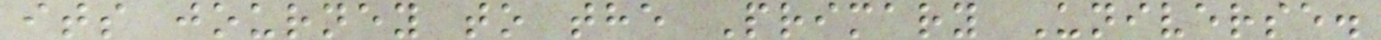its journey to the Primary Universe.
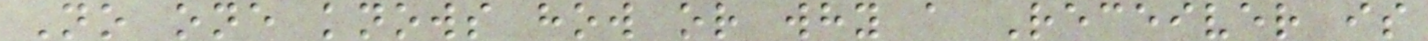No one knows how or why a Receiver is
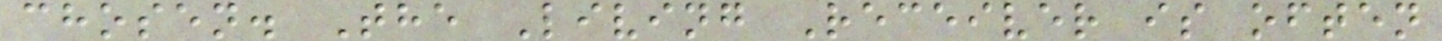chosen. The Living Receiver is often
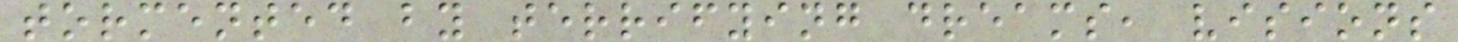tormented by terrifying dreams, visions
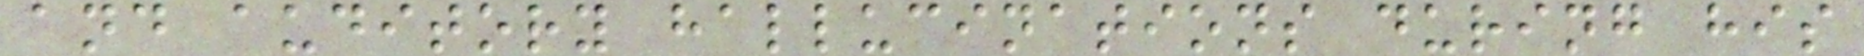and auditory hallucinations during his
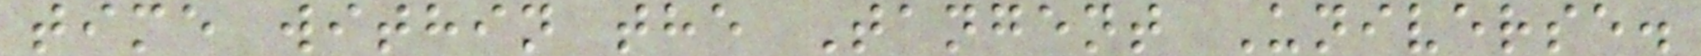time within the Tangent Universe.
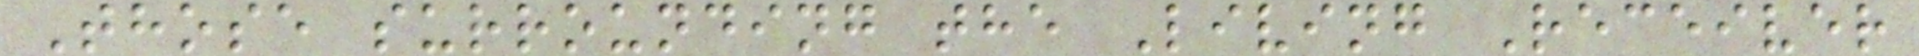Those surrounding the Living Receiver
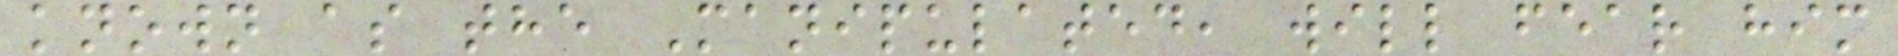known as the Manipulated, will fear him
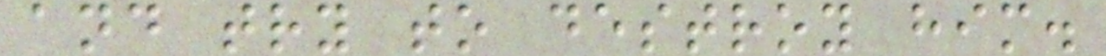and try to destroy him.
